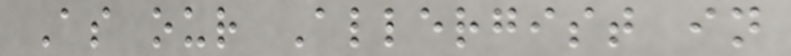As our Allergist in
